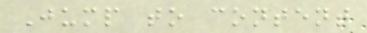Jump to content
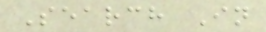Search In
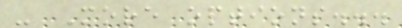- More options...
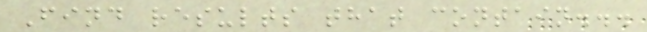Find results that contain...
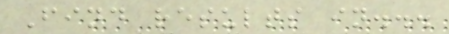Find results in...
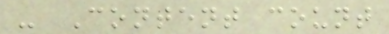- Content count
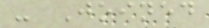- Joined
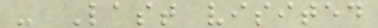- Last visited
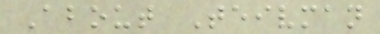About Teivman
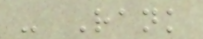- Rank
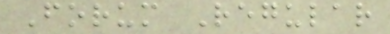Forum Regular
